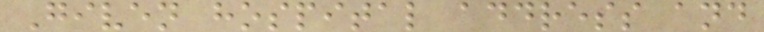Given hospital address and
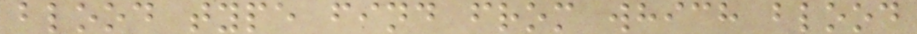blood type find from which blood
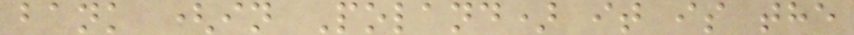bank (in Poland) it is the
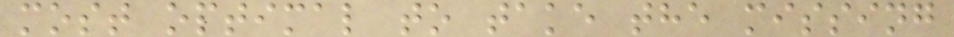most optimal to take the missing
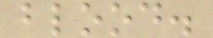blood.
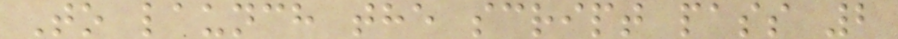To launch the script pass 2
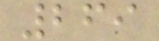269
